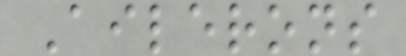Ailerons
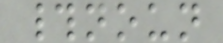#noun
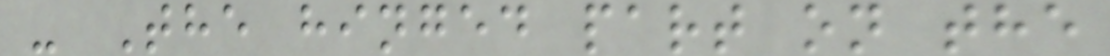- The hinged part on the
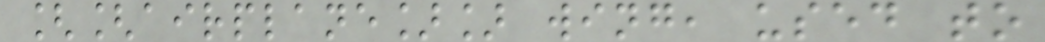[[airplane]] wing, used to
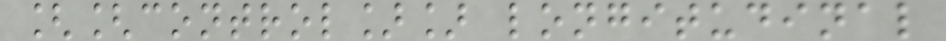[[control]] longitudinal
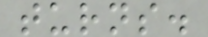turns.
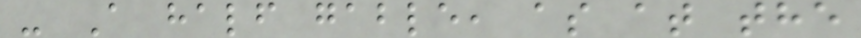- A half gable, as at the
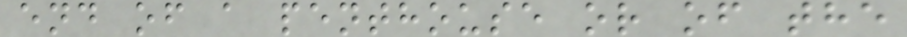end of a penthouse or of the
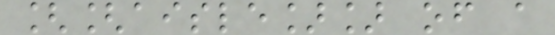[[aisle]] of a
